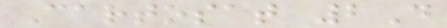Cartosat 2D
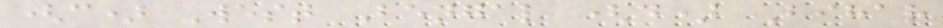(c) West Bengal (d) Bihar
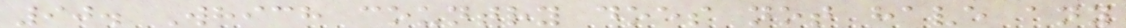90. Which country does not have any
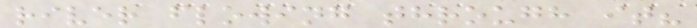river flowing through it?
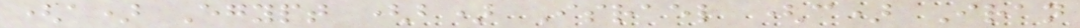(a) Egypt (b) Israel (c) Iran
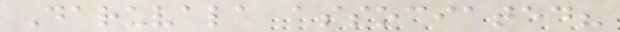Daruvala associated?
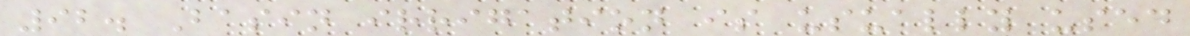92. Basin irrigation is usually used
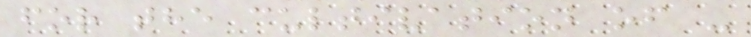for the cultivation of -
